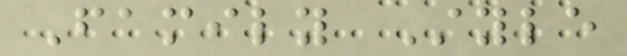Family Style
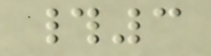#3
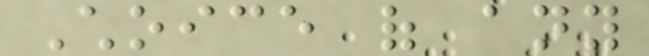Choice of any
